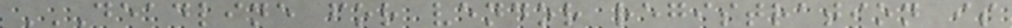DEADLINE FOR VENDOR REGISTRATION IS
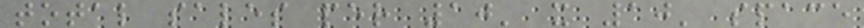total sales per 10' x 10' space
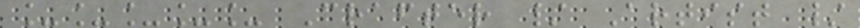_____ Crafter / Artist /
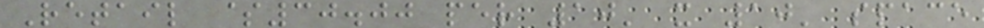Retail $30.00 per 10' x 10' space
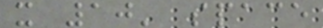x 10' space
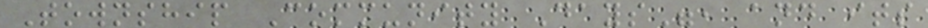Township Community Days", and its
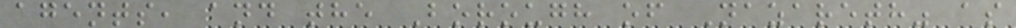agents, and the Borough of Nazareth" as
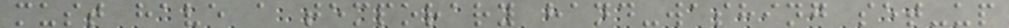must have a temporary hand-washing set-up
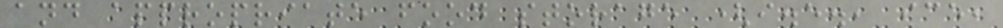and appropriate food storage (i.e., ice,
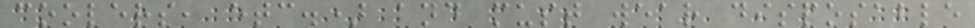coolers, etc.) and must wear disposable
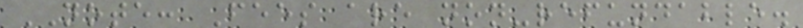NOTE: Fees are non-refundable.
